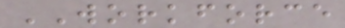WORKFORCE
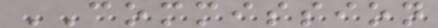COMMISSION
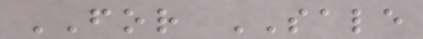FOR SALE
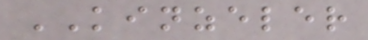KINZELER
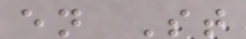en St
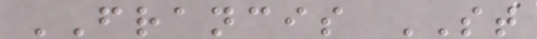FRANCIS ST
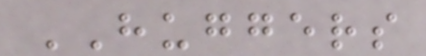HUGGERS
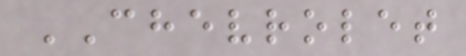CHEVROLET
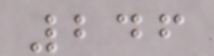246
